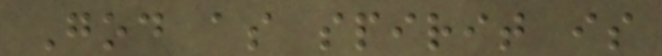God as spirit is
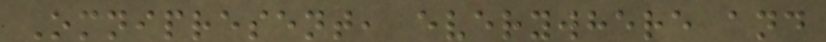Omnipresent, everywhere and
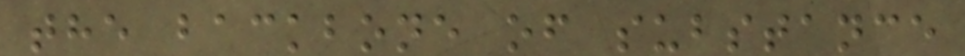the backbone of substance
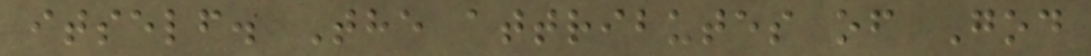itself. The attributes of God
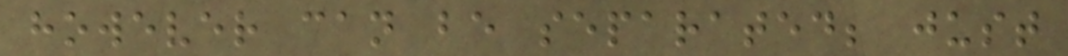however can be separated; just
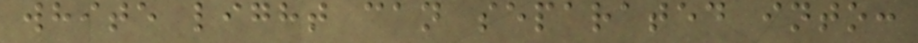white light can separated into:
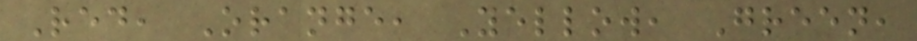Red, Orange, Yellow, Green,
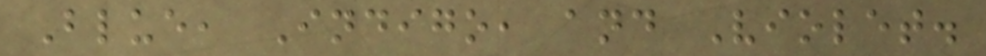Blue, Indigo, and Violet.
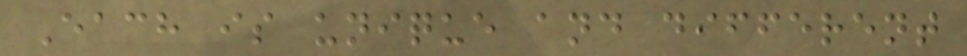Each is unique and different
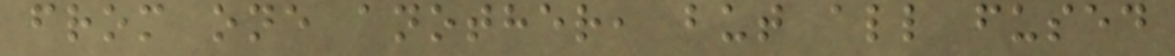from one another, but all fused
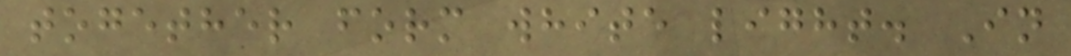together form white light. In
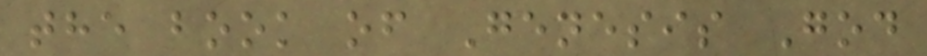the book of Genesis God
